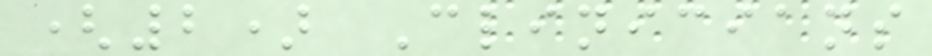(2) Clinicians
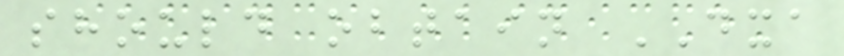should obtain DXA
